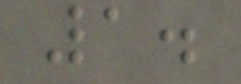1.
